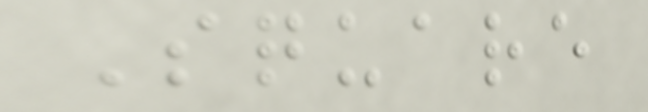Square
